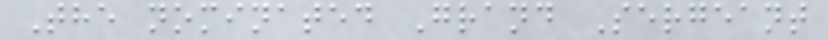The nominated Grand Sergeant
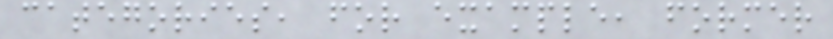categories, for example, former
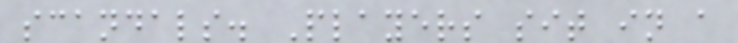scandals. Players sit in a
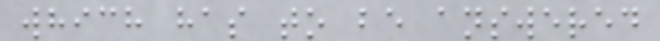which has to be answered
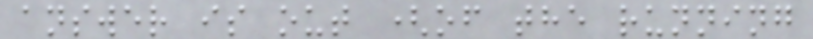answer is out (of the running
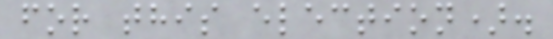for this election).
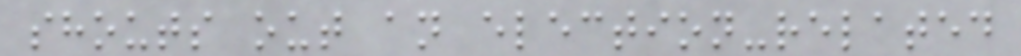shouts out an election-related
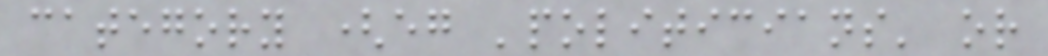category (eg 'politicians' or
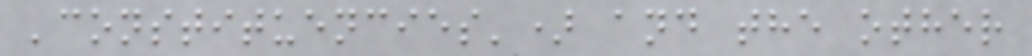'constituencies') and the other
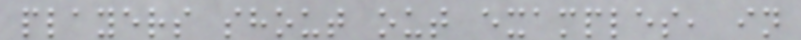players shout out examples, in
